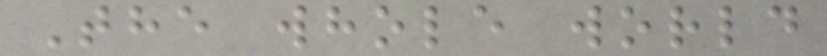The whole world
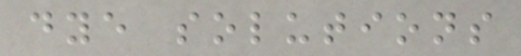dye solutions
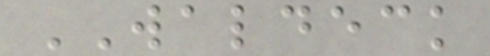WALDECK
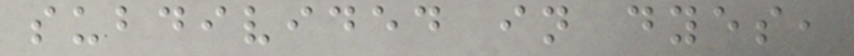subdivided in dyes,
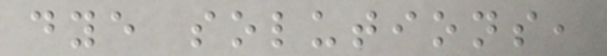dye solutions,
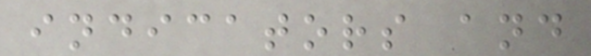indicators and
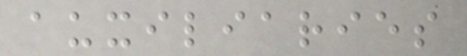auxiliaries
